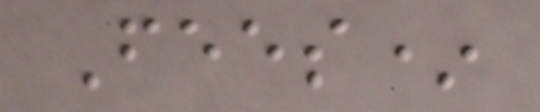Fees*
